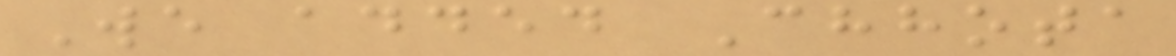We added Chhota
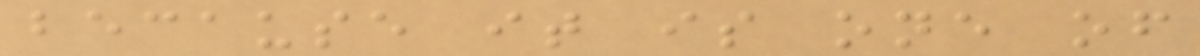because it is one of
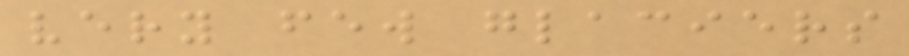very few glaciers
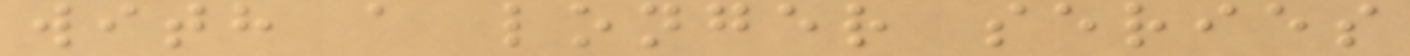with a longer series
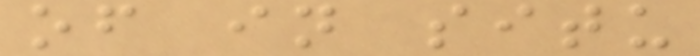of in situ
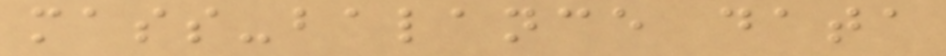mass-balance data
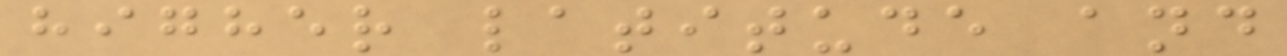higher latitude and
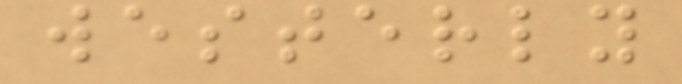westerly
